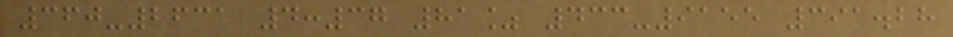360-2631 4:37 81% 433-9155 391.28
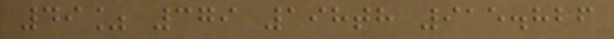49% 379 198th 915.826
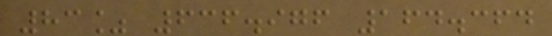83% 636.976 164.364
